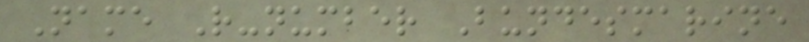Name R-number Bundesmarine
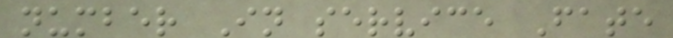number In service Fate
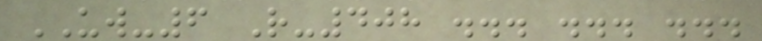UW-6 R-408 ... ... ...
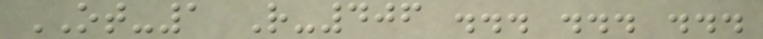OT-1 R-406 ... ... ...
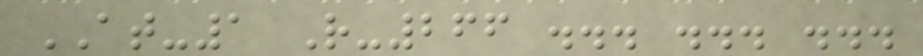AT-1 R-266 ... ... ...
